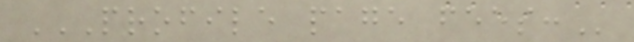PROFILE PAGE FEES:
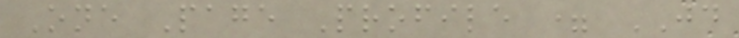One Page Profile = JD
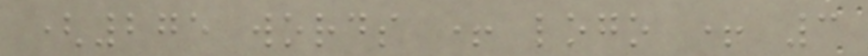(275 words + logo + 3
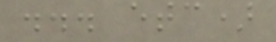... etc)
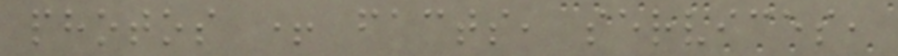photos + facts, services,
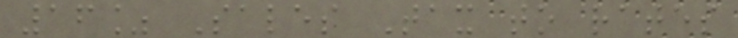16% Sales Tax to rates
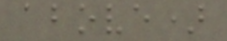above)
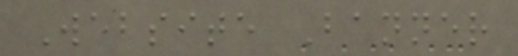Website Banner
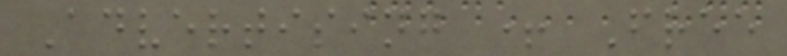Advertising + Free
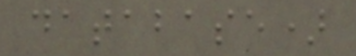database)
